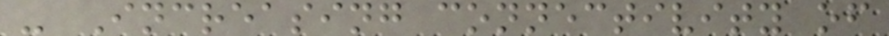- Increasing connectivity of
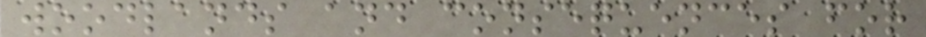woodlands and consequences for
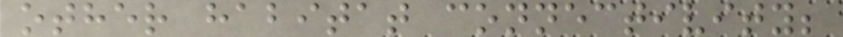other habitat connectivity;
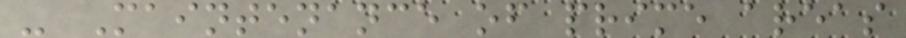- Maintenance of prime areas
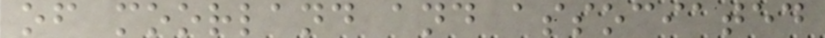of moorland and associated
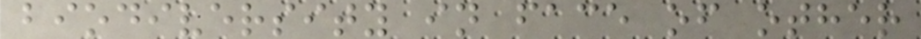biodiversity in face of other
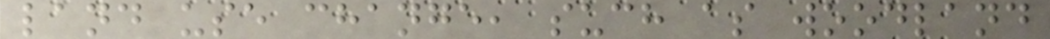land use change, such as woodland
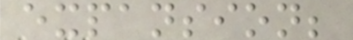expansion;
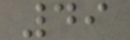49
